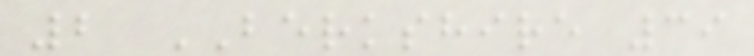2 BERKSHIRE 39
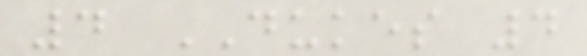4 DUKES 4
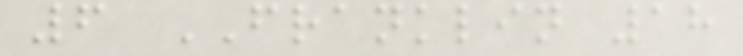6 FRANKLIN 18
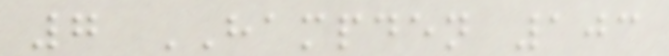7 HAMPDEN 103
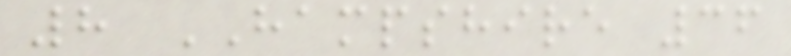8 HAMPSHIRE 36
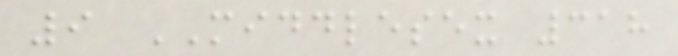9 MIDDLESEX 318
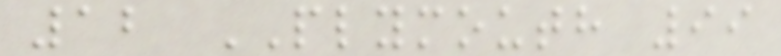12 PLYMOUTH 99
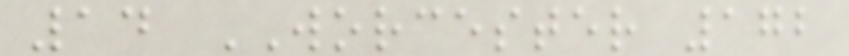14 WORCESTER 172
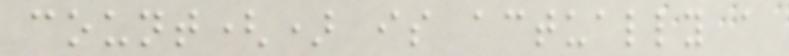count() is actually a
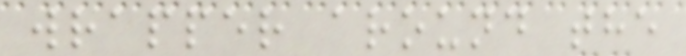wrapper around the
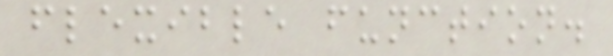flexible function.
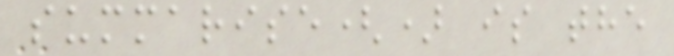summarise() is the
